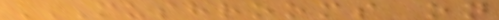MUSHROOMS ON
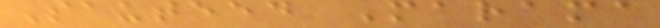Sauteed Marama
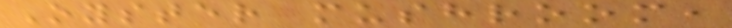Oyster mushroom,
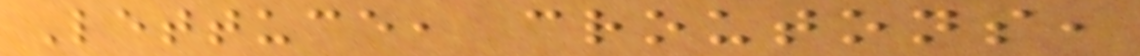Lettuce, croutons,
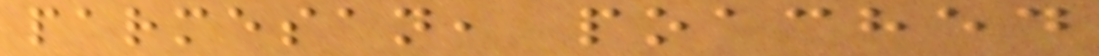parmesan, poached
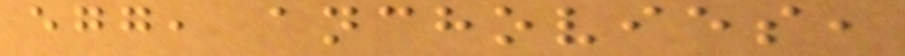egg, anchovies,
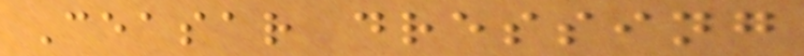Ceasar dressing
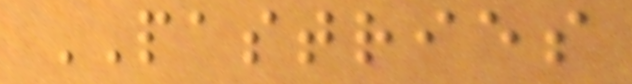PASTRIES
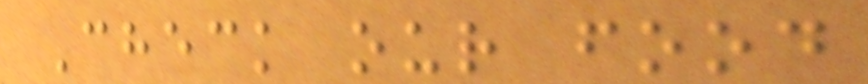Check our food
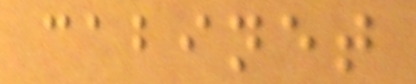cabinet
